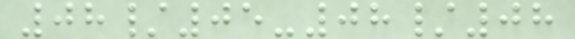08/05-08/08
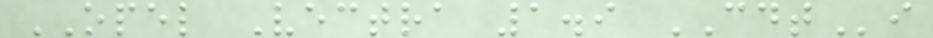OPEL Vectra 1.9 CDTi
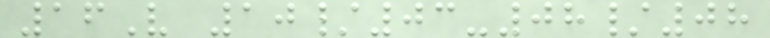16V 10/03-08/08
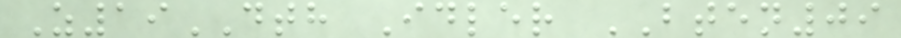Z19DTH Idler BTEN09
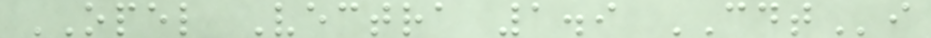OPEL Vectra 1.9 CDTi
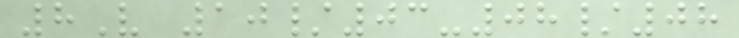8V 10/03-08/08
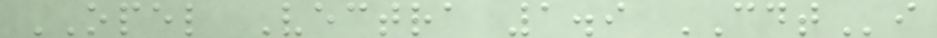OPEL Vectra 1.9 CDTi
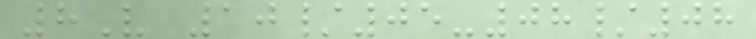8V 10/05-08/08
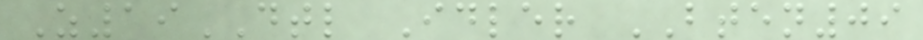Z19DTL Idler BTEN09
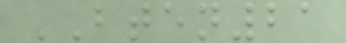BTEN21
